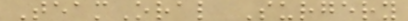TeamOral Surgery
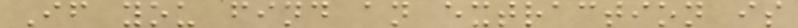If you find an extraction is
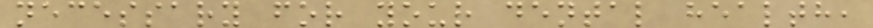necessary for your dental health,
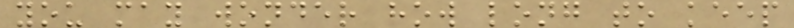you may wonder how long to keep
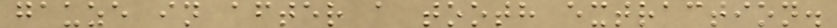gauze in after a tooth extraction.
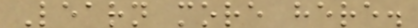Learn more here.
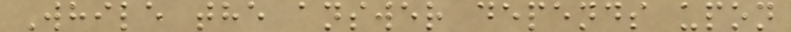While the answer depends upon
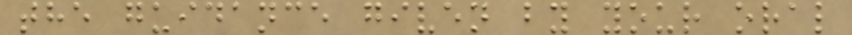the guidance given by your oral
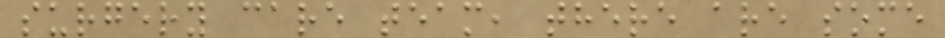surgery care team, there are some
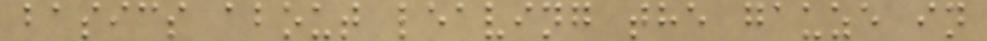basics about leaving the gauze in
